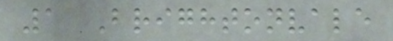1 Brightonvale
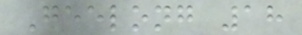Geelong 18
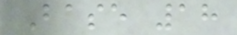Base 18
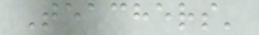Teachers'
